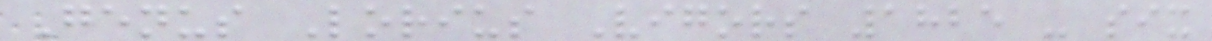Genus Lorius Vigors 1825 - six
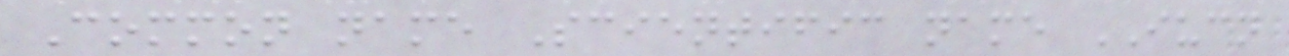Common name Scientific name IUCN
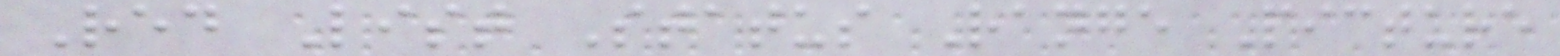Red List Status Range Picture
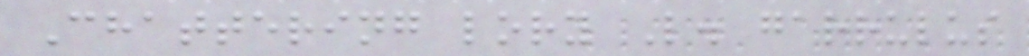Chattering lory L. garrulus
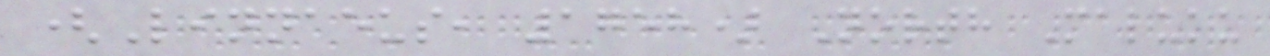(Linnaeus, 1758) North Maluku
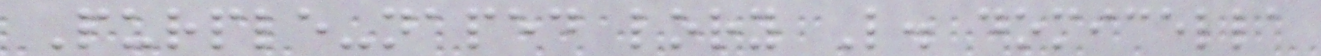Purple-naped lory L. domicella
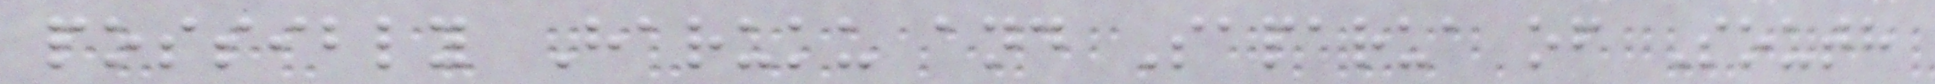possibly Haruku and Saparua of South
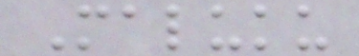Maluku
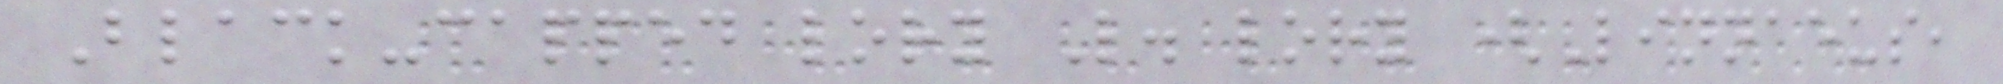Black-capped lory L. lory (Linnaeus,
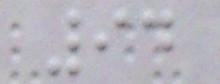94
